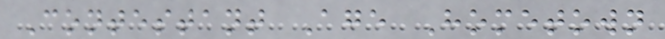Contestant Age Hometown
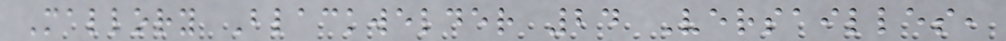Mallory Blackwelder 24 Versailles,
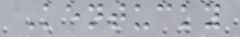Kentucky
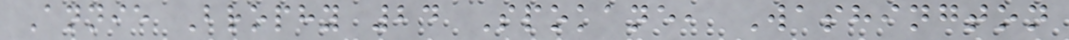Annie Brophy 24 Spokane, Washington
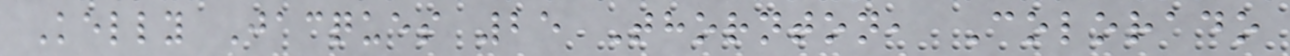Kelly Jacques 25 Thornton, Colorado
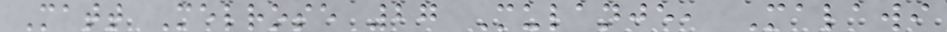Matt Melrose 27 Mulanje, Malawi
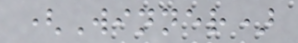(Winner)
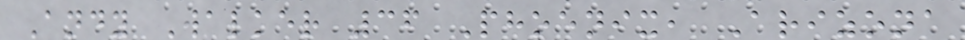Andy Walker 36 Phoenix, Arizona
